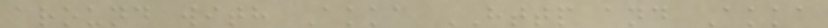around with Akka HTTP and Akka
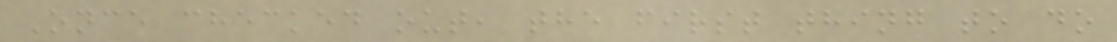Once checked out, the first thing to do
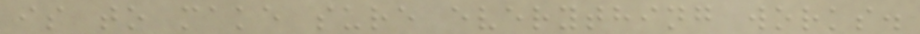is to make sure everything works.
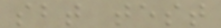sbt test
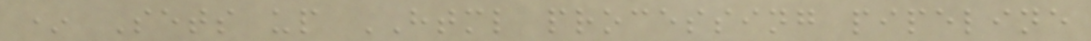* Sets up HTML processing pipeline
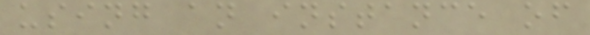using an instance of
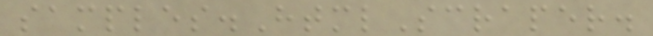samples.HtmlScraper.
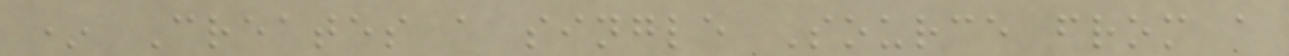* Creates a single Source from a
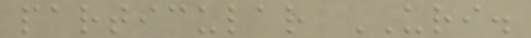particular URI.
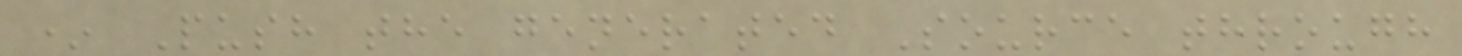* Push the generated Source through
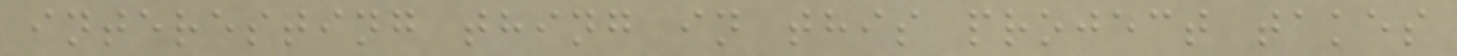interesting thing in this project takes
